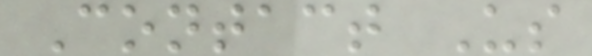Contact Us
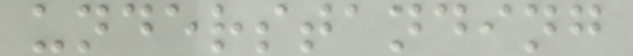understanding
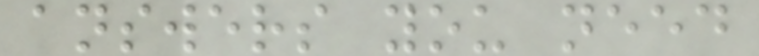answers you need
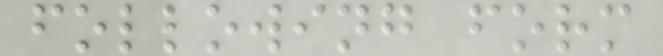following form
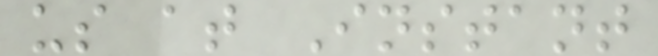us at Instant
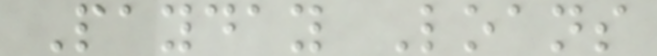Payday Loans
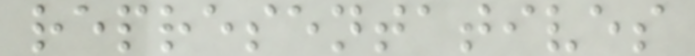representatives
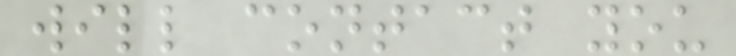will contact you
